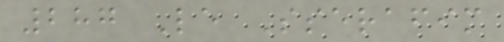287 Le Sserafim
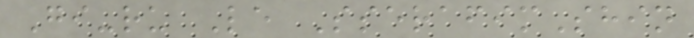Gi-ru Le SserafimShin
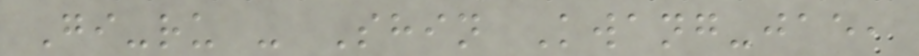Gi-ru - Shin Kwang-jae,
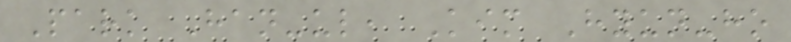Park Han-ul, Kim Hyun-ho
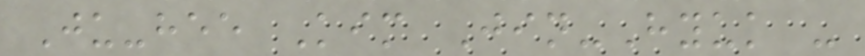Ju-hee Kim Jin-Hyuk -
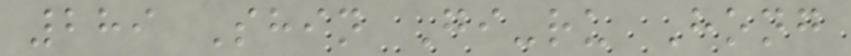289 Shin Gi-ru Hong
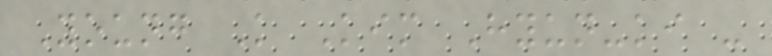Young K Kim Hyun-ki -
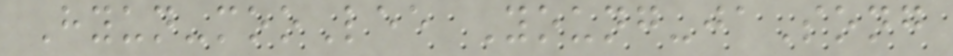Hyun-mooLee Young-jaSong
